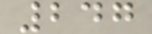247
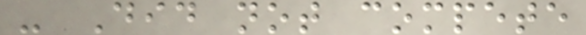- Did not compete
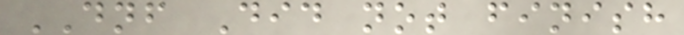DNF Did not finish
